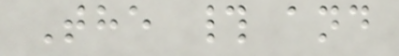The # and
